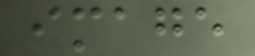image
